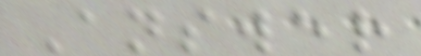Answer
